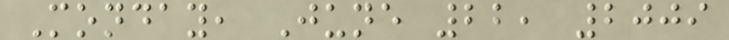Monday, June 22, 2009
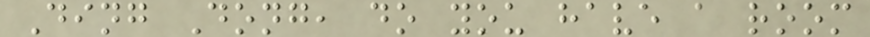Ding Dong, do you have a room
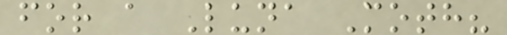for a Luna Moth?
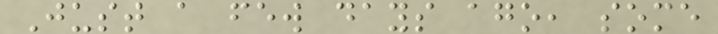Just a few days ago, some
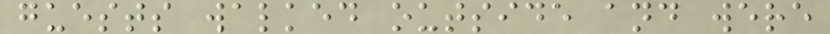guests walked outside and were
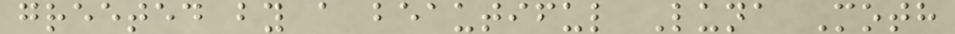greeted by a beautiful Luna Moth
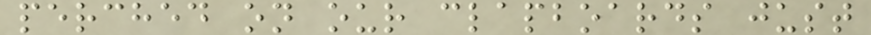perched on our clapboards just
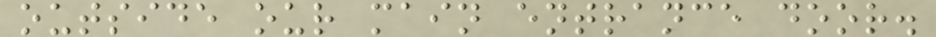outside our main entrance door.
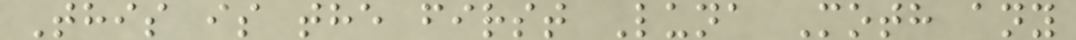This is the first Luna Moth any
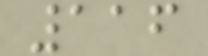116
